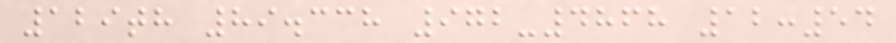129th 89.338 972-4868 12:54
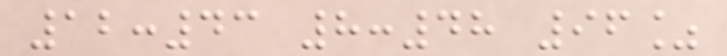12:43 8:48 96%
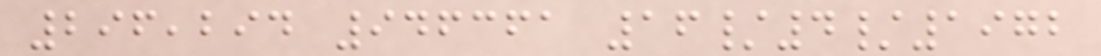296,294 946361 16/4/1972
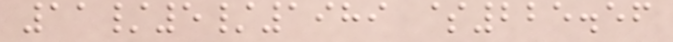11/5/1989 $225.56
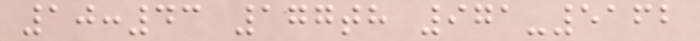10:43 177th 971-5162
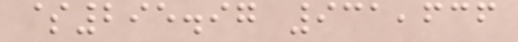$295.97 931,636
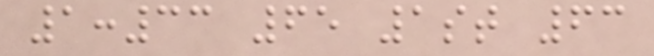1:33 65 1st 63
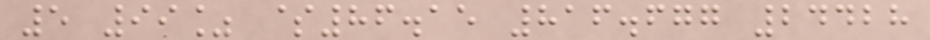5 99% $86.15 816.677 24428
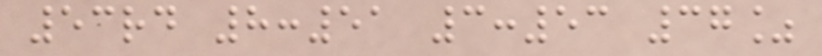53rd 8:51 3:53 37%
